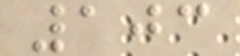103
